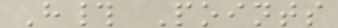H# Points
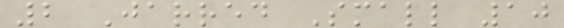2 Jarred Small 10
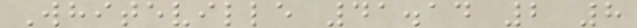Whiteville 41.14 2 8
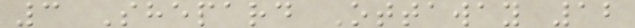3 Shepard Ottaway 12
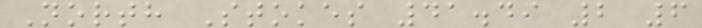North Stokes 41.49 2 6
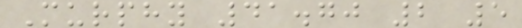Murphy 41.70 2 5
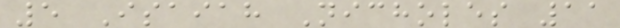5 Isaiah Nicholes 11
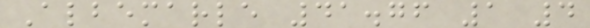Albemarle 41.76 1 4
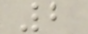2
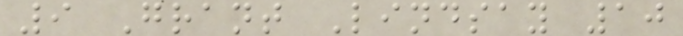9 Grant Lindsay 10
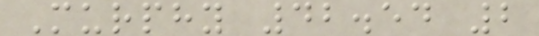Murphy 42.54 2
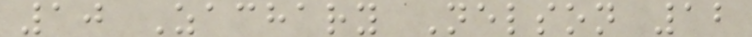10 Zachary Nelson 12
